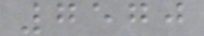7570
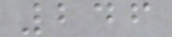246
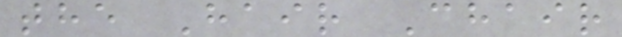the Hair Chair
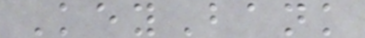KeyBank
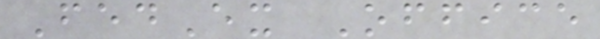FedEx Office
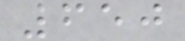650
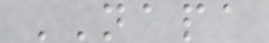NAPA
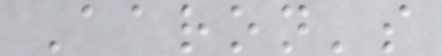Aaron's
